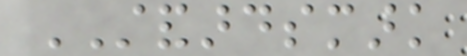STANDARDSMARK
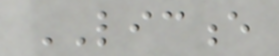LICENCE
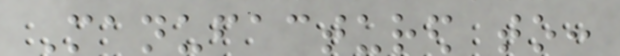Manufactured to:
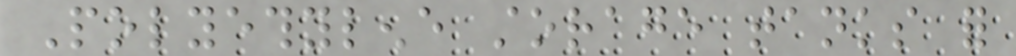Polyethylene storage tanks for
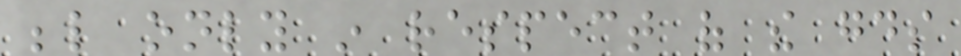below only in respect of the goods
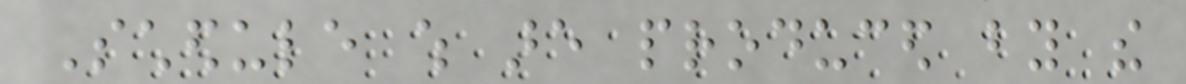Schedule which are produced by the
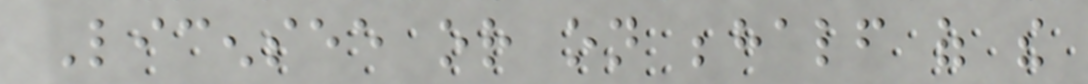Licensee or on behalf of the
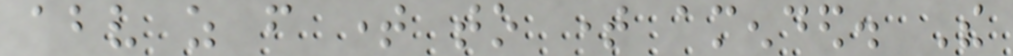above as from time to time amended. The
